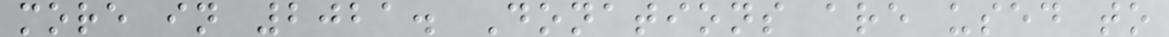more in 2021. Donations are used to
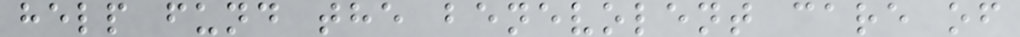help fund the benevolent care of
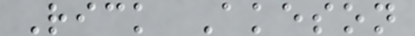Rick Akeson
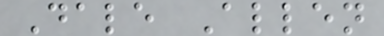Dale Allen
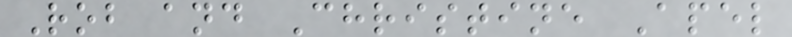Rob and Christine Apel
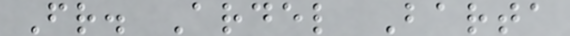Fr. Ardel Barta
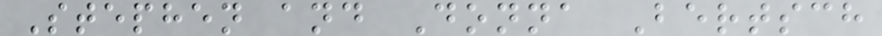Stephen and Donna Bertsch
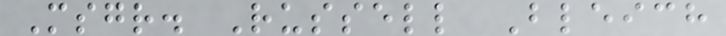Msgr. Russell Bleich
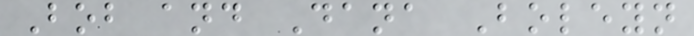Bob and Dana Boleyn
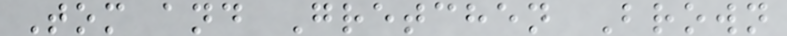Tom and Gretchen Brown
